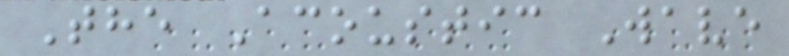The Acoustic Wave
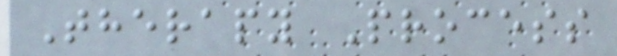Therapy Process
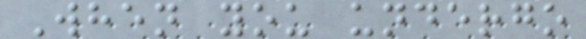When you undergo
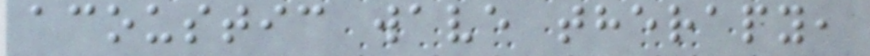acoustic wave therapy,
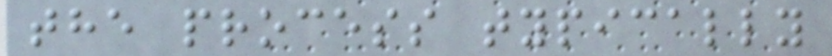the process typically
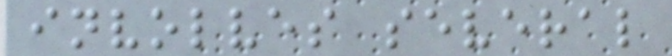involves several
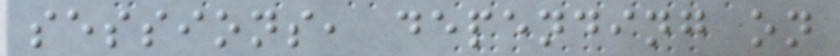sessions, depending on
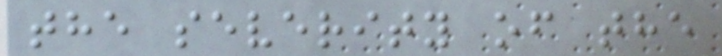the severity of the
